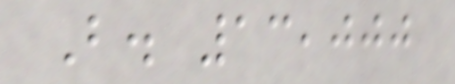B. 13,000
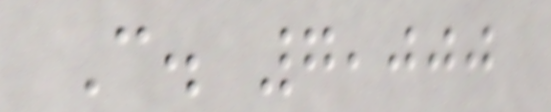C. 7,000
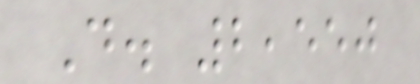D. 2,550
